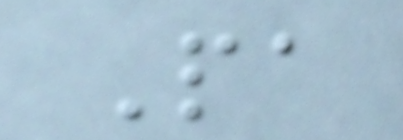Pa
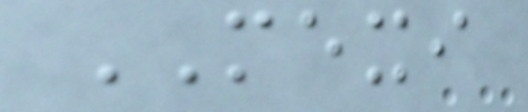MEXI
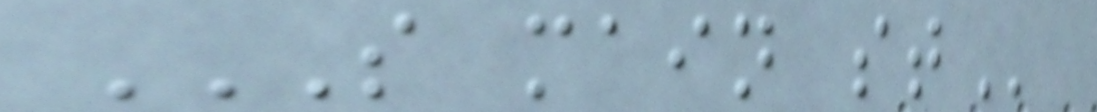S MAIN ST
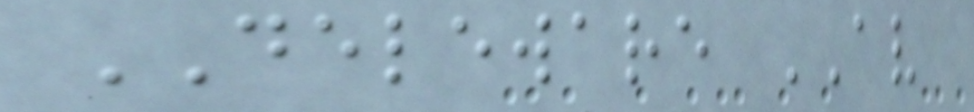DELEWARE AV
